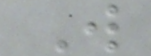W
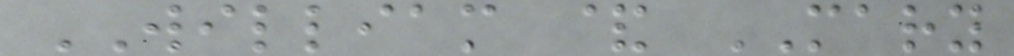WILLIAM & MARY
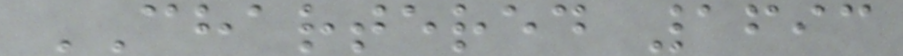CHARTERED 1693
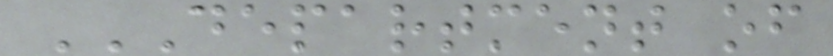DEPARTMENT OF
